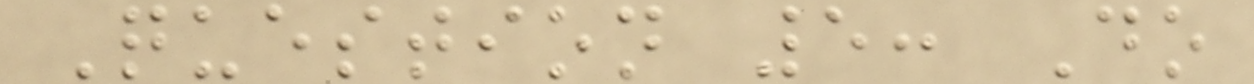Question 5: Do
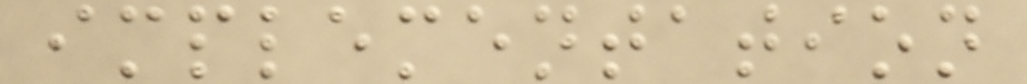implementation
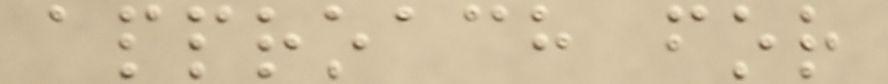approach for
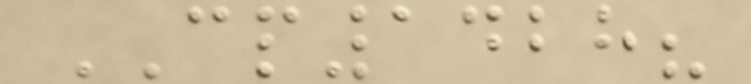CP1428?
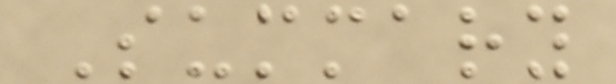Summary
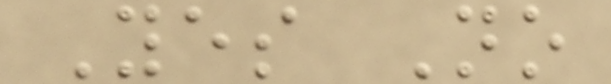Yes No
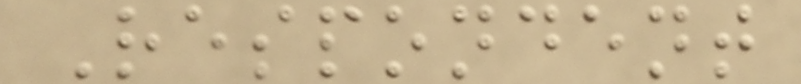Respondent
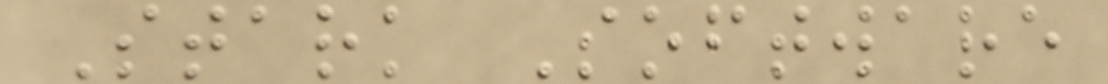Stark Software
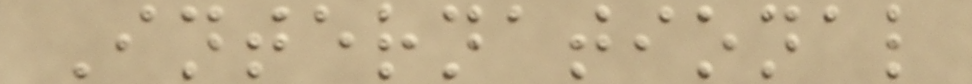International
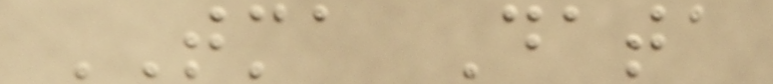TMA Data
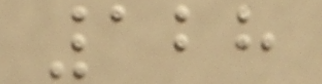128
